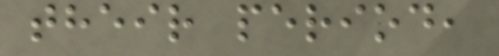their period,
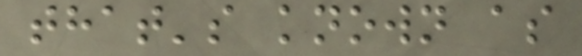that's known as
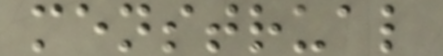menstrual
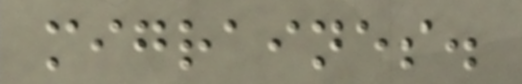migraines.
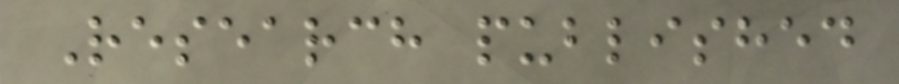Research published
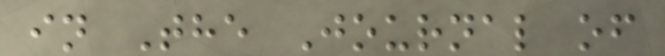in The Journal of
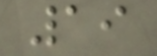19
